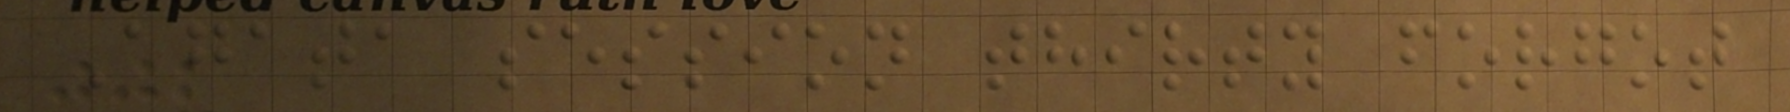Agata session thirty forgot
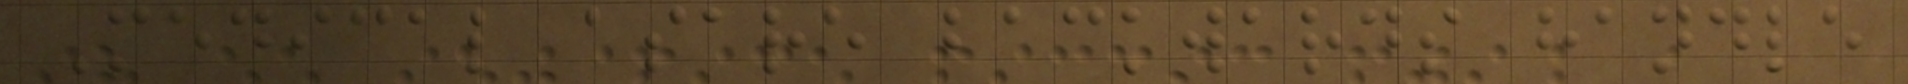Medical asare backwards handle
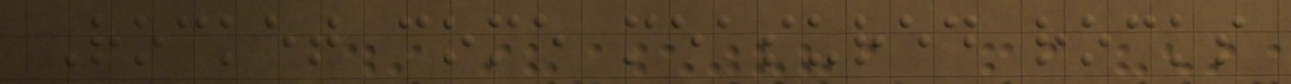Rocket come measured rocks
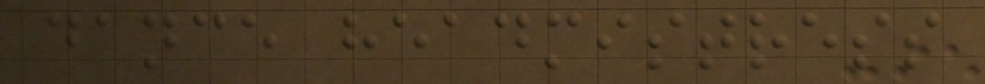dance headmistress
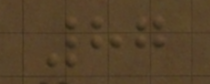87
